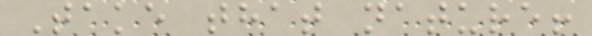Take that nature!
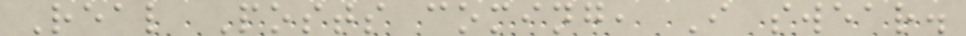Real Posts coming, I swear.
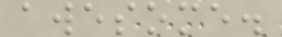awesome.
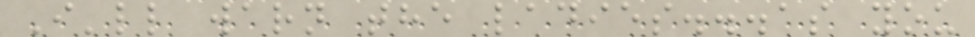I'll warn the ladies...as you
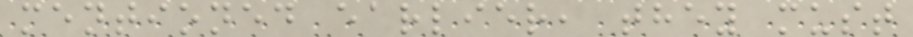mentioned earlier, they must
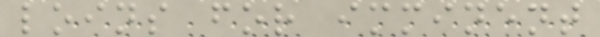loins for imminent
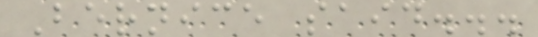Bernice said...
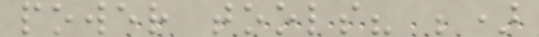power tools? ;)
